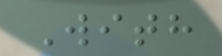With
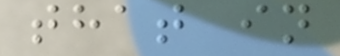that in
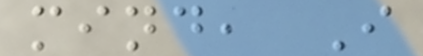mind, I
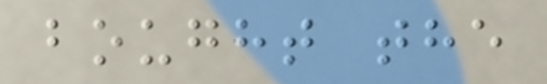bought the
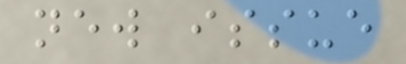new issue
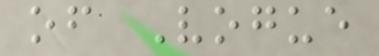of Vogue
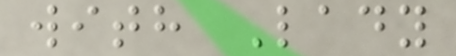with Lady
